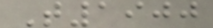T1900
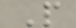P
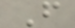F
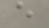e
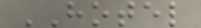HOTEL
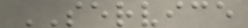SERVICE
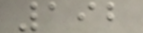192
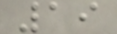19
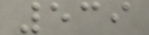539
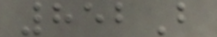852B
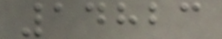14823
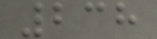238
